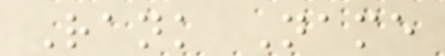Rank Name
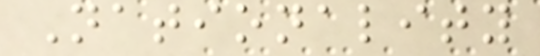Nationality
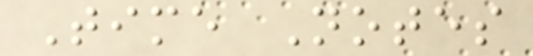Time Notes
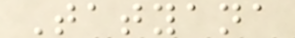Tatyana
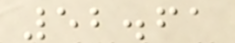52.61
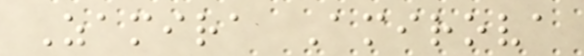Zamira Amirova
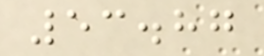53.87
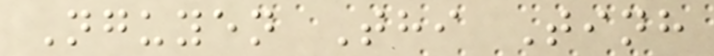Nguyen Thi Tinh
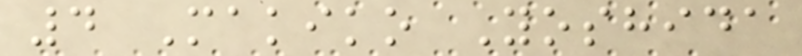4 Makiko Yoshida
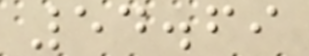54.69
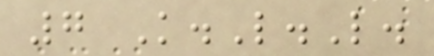7 K.L.L.
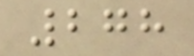278
